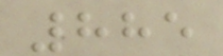885
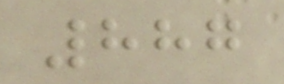887
